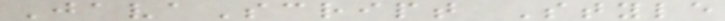JavaScript Style
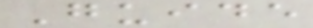Guide
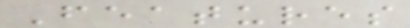Features
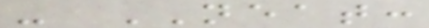- NEAT:
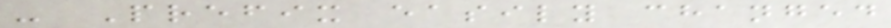- Prefix easily changed
